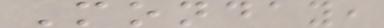Monday,
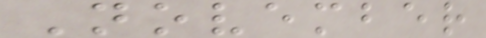November
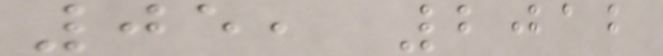05, 2012
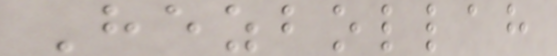Hezbollah
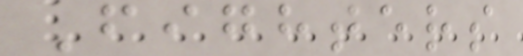Fighters
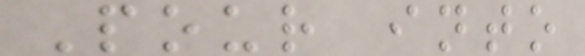Pour into
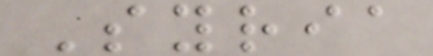Syria
